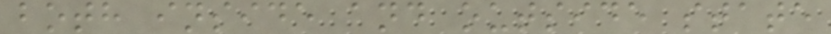both inside and outside state
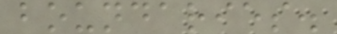boundaries.
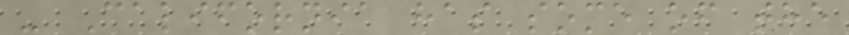- California has some of the
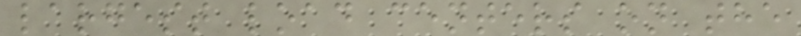largest load centers on the
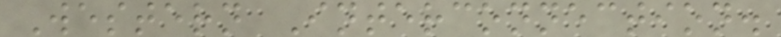Western Interconnection.
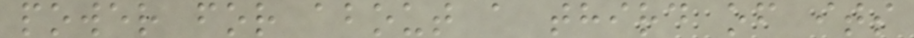power for about a third of its
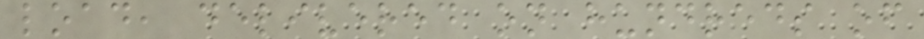load, delivered on hundreds of
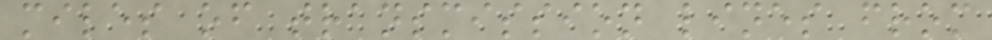miles of transmission lines from
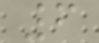6
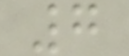7
